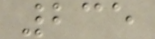235
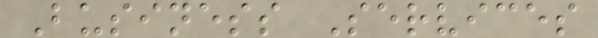Business Services
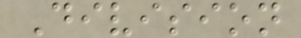Division
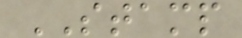STAMP
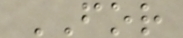FOR
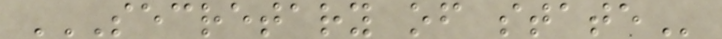SECRETARY OF STATE
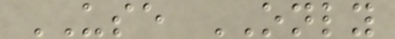USE ONLY
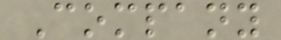Company
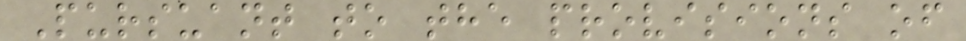Pursuant to the provisions of
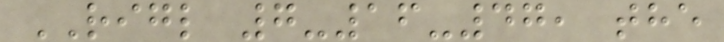RIGL 7-16-47, the
